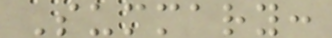Summary:
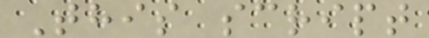This script
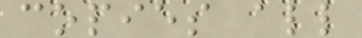copies all
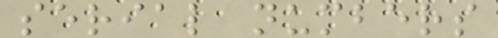serial numbers
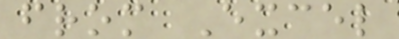from Excel
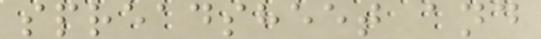spreadsheet and
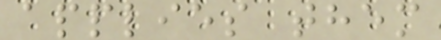applies them
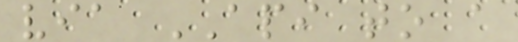via API to a
